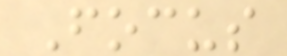Focus
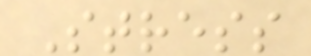Stress
